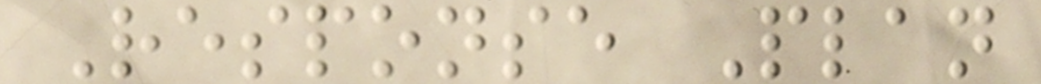Response Plan
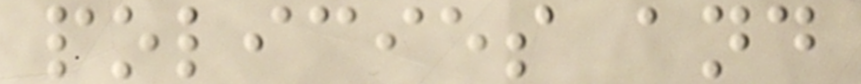policies and
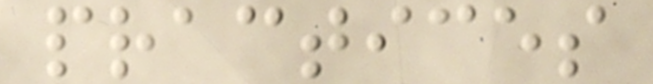practices
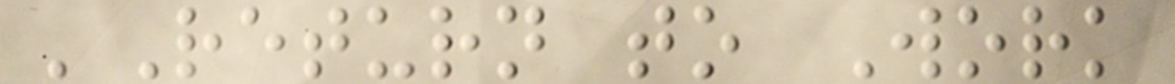'Return to Work
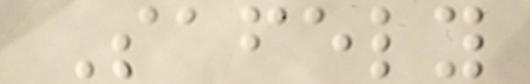Safely
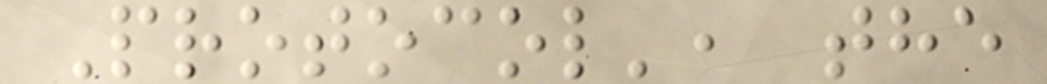Protocol', the
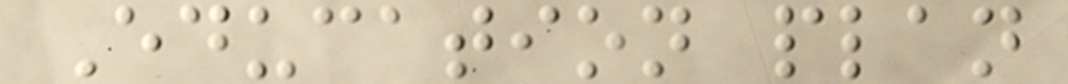Education plan
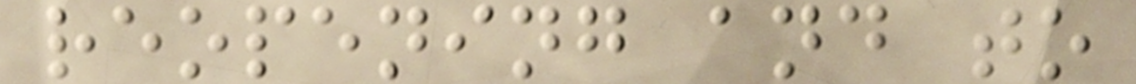reopening and to
